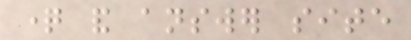question and answer site
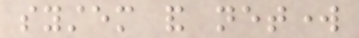system and network
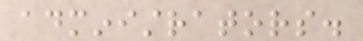administrators.
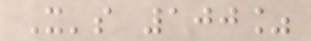It's 100%
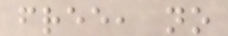free, no
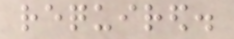required.
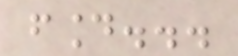found...
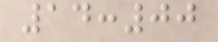14:00
